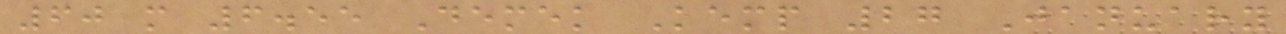60 m 6.55 Demek Kemp 27 January
